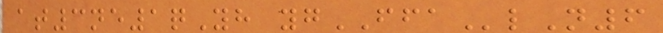at3ne1qYh ygFFAlN6
